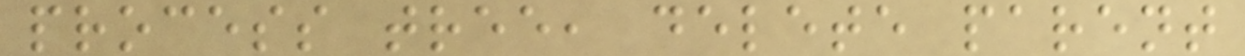process tree, delete parent
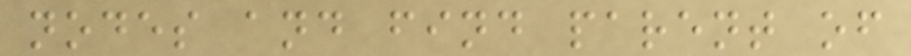nodes and find parent of
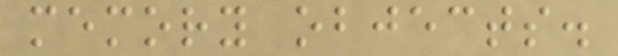memory objects.
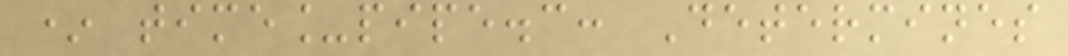* time_pipe.c: Determines
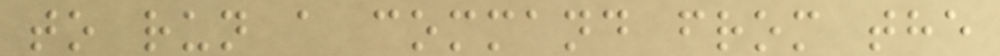to run a command from the
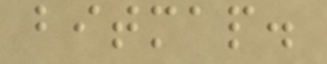bitmap.
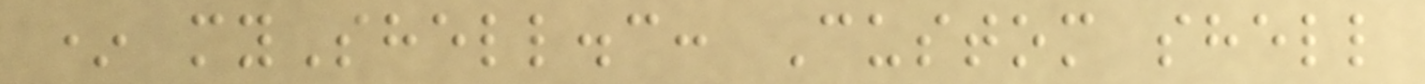* myShell.c: Custom shell
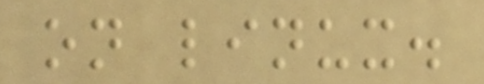on linux.
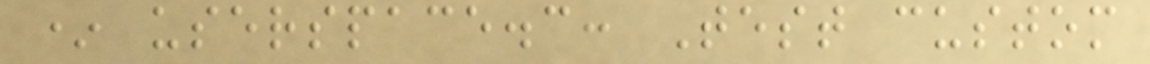* userspace.c: Test custom
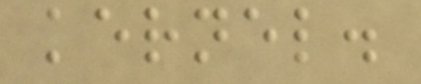kernel.
